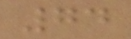74
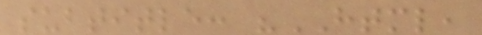subtitle: "HTML,
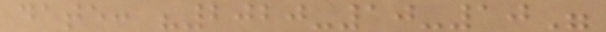date: "2020-10-10"
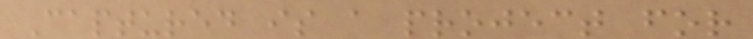Captured is a project for
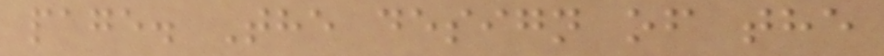page. The design of the
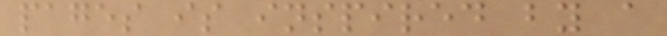pages is inspired by a
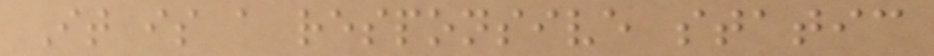It is a responsive static
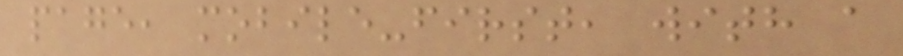page, mobile-first, with a
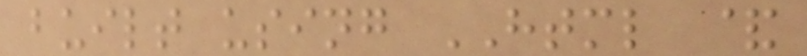built using HTML &
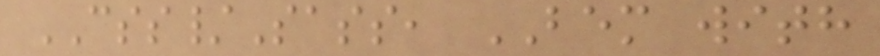CSS/Sass, BEM with
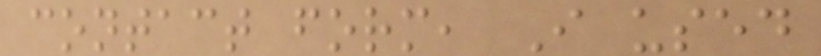contact form, I used
